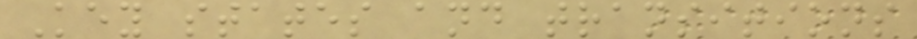Key states and transitions
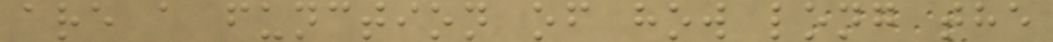are a function of how long the
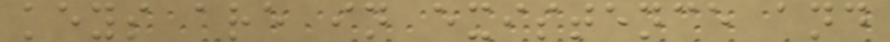keys are in existence and
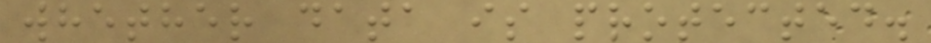whether data is protected.
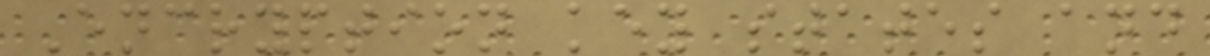Encryption key states and
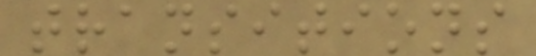transitions
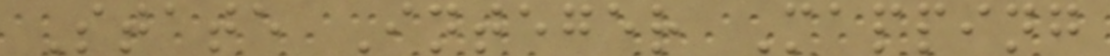State Integer Mapping
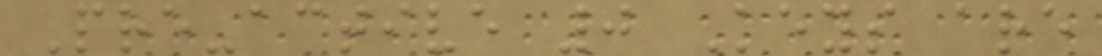Pre-active 0 Keys are
